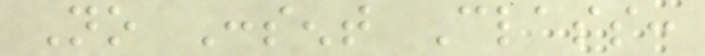No Consent Class:
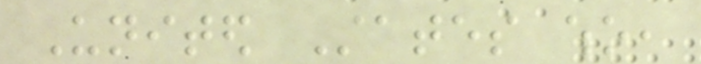United States who,
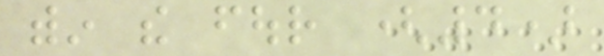within the four (4)
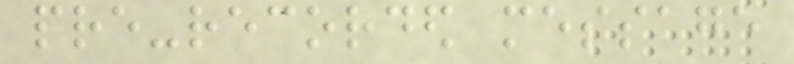pre-recorded message
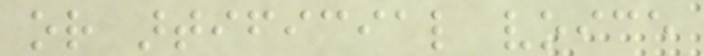or artificial voice
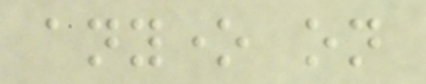anyone on
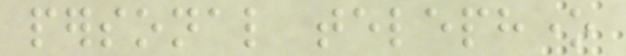personal telephone
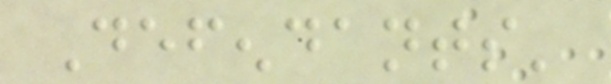Defendants'
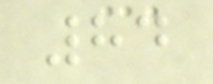84
